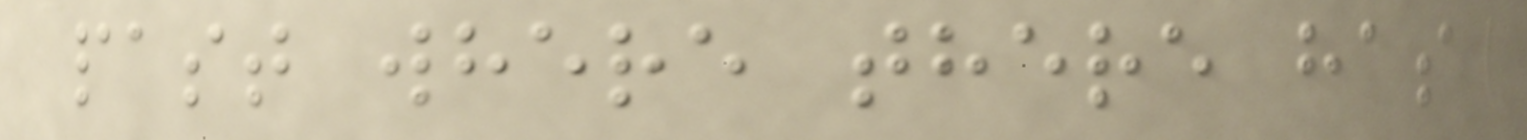past where there has
